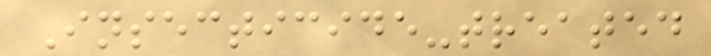Insecticide-treated
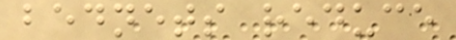bednets reduce
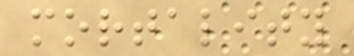mortality
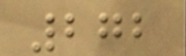272
